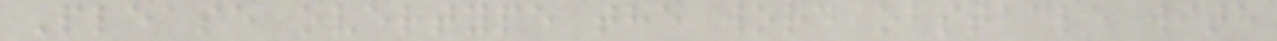Please overtype the word obstacle with
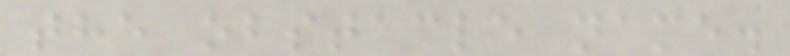the obstacle name.
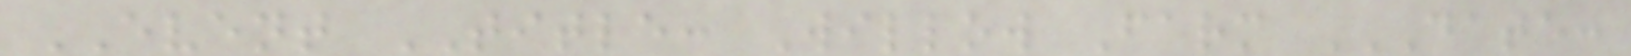EVENT TITLE: Willow Farm DATE:
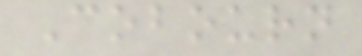Cobourn
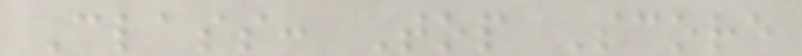Class: Top Score
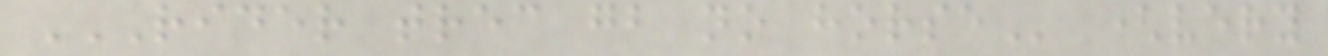RIDER TREC GB NO HORSE (very
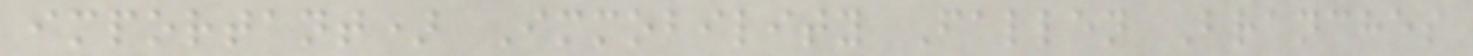important) Immobility Fallen Branches
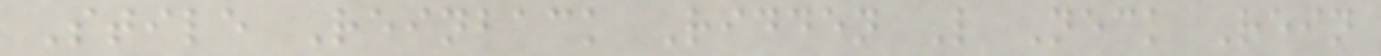Stile Reinback Ridden L Neck Rein
